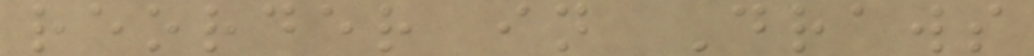reorder in Draws
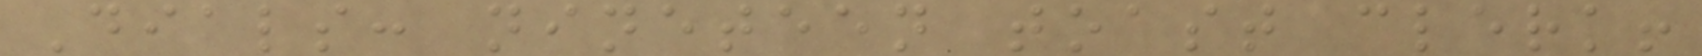Dials: nineteen toast clerk!
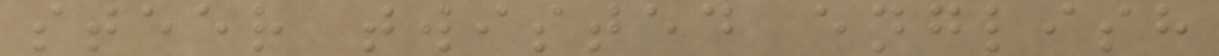steer twisted english
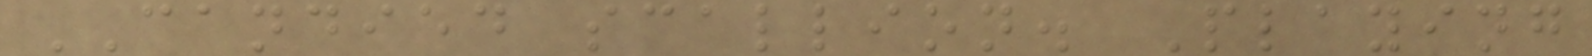CANDIED scallion. Playing
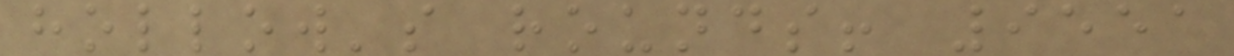hollow's rounds! 9551
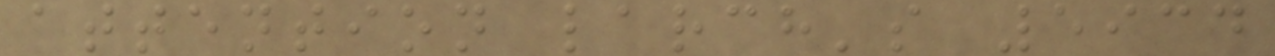attention larch's 5934
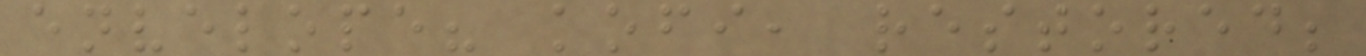envelope? kofi, restored;
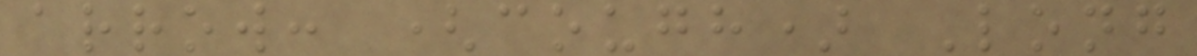arrow: (cough) Long
